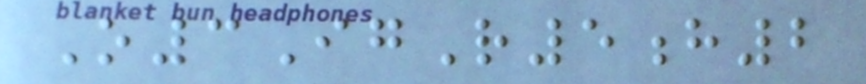O3IgR5h2
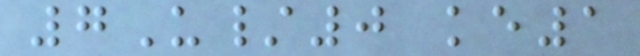7U/0 ke1
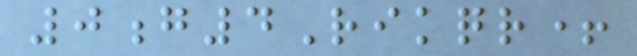0g4Rikqr+
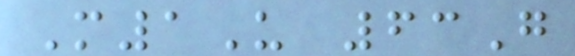M1U 63G
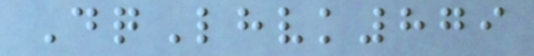DqLhvk879
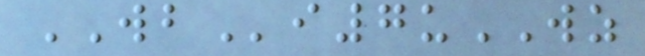WBi7uWZ
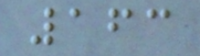163
